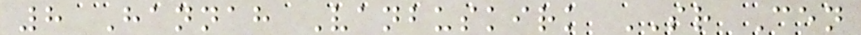8 Hannah Vanbuskirk SR Cen
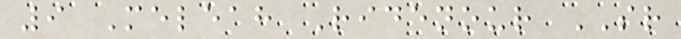9 Meleah Ridenour SR
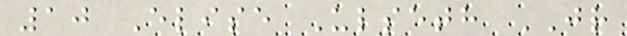10 Elise Ulseth JR
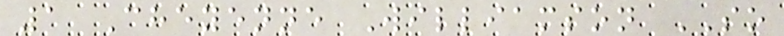1 Cheyenne Williamson SO
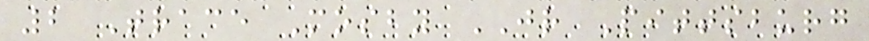2 Trace Mosby JR Pittsburg
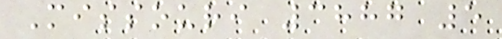Missouri 3887 5
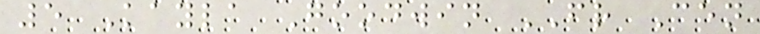5 Kayla Goodwin FR Cen
